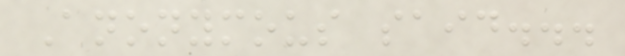Anonymous said...
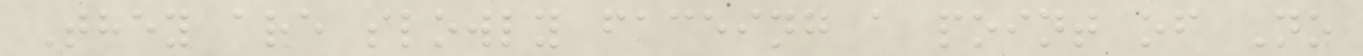They are slowly faceing a point of No
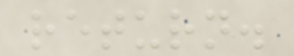return.
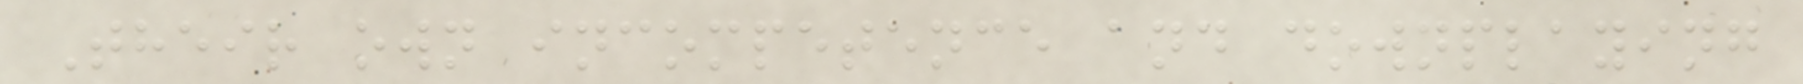Their own incompetence and downplaying
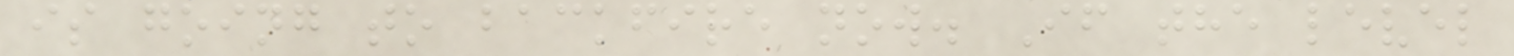is going to backfire now. If the level
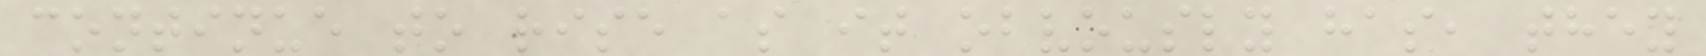continue to rise as it obvously has, they
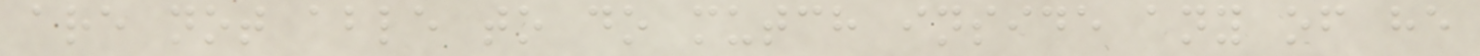are not able to do mutch inside any of he
